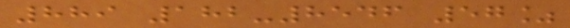889 182-8546 57%
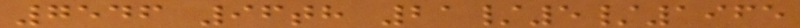7546 96th 21/5/1965
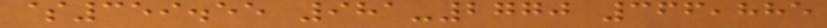$359.55 981-2770 366,885
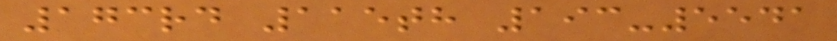173rd 115th 193-5541
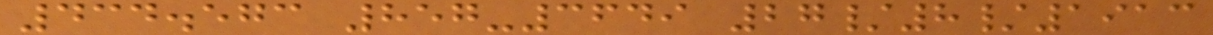434.573 857-3649 27/8/1913
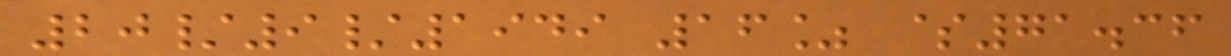20/9/1949 16% $71.36
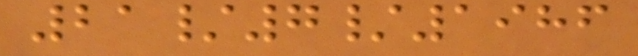21/7/1986
